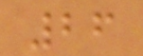26
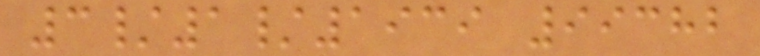3/1/1939 99382
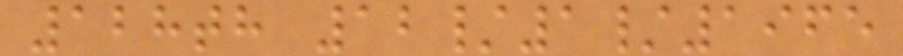128th 12/1/1965
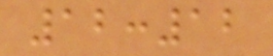12:12
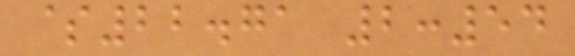$22.71 2:54
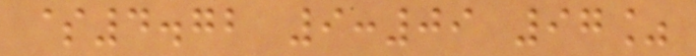$4.72 9:09 97%
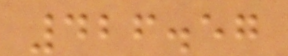426.57
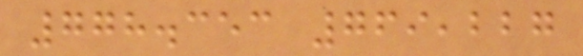778.353 769,227
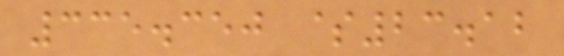335.350 $23.12
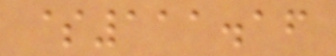$111.16
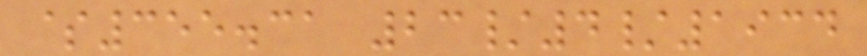$355.31 23/4/1934
